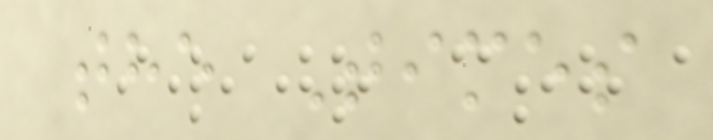the Times
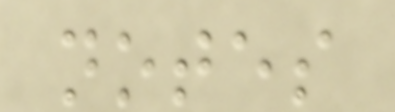notes
